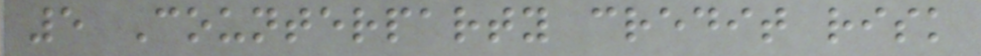5 Counterparty credit risk
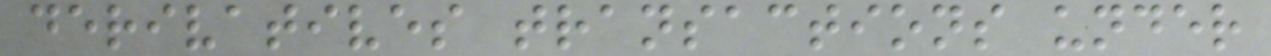derivatives transactions under
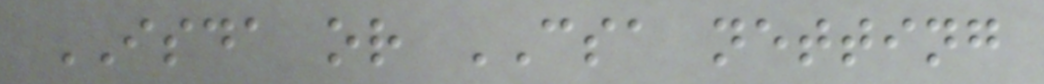ISDA or CSA netting
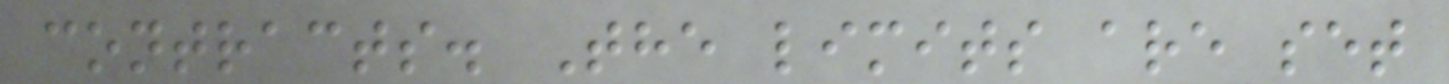contracts. The limits are set
